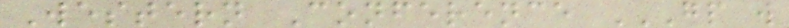Western Conference GP W
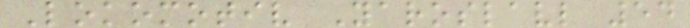Lokomotiv Yaroslavl 54
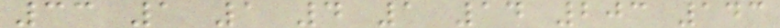33 1 1 4 1 14 203 143
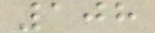108
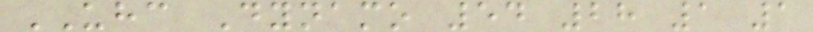UHC Dynamo 54 28 1 1
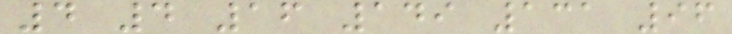4 4 16 149 131 96
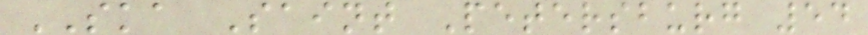SKA Saint Petersburg 54
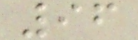96
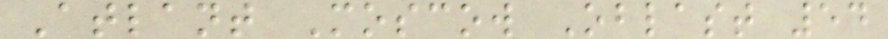Atlant Moscow Oblast 54
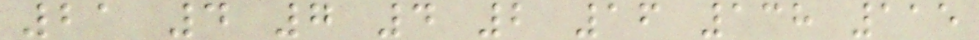21 4 7 4 2 16 138 115
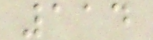114
